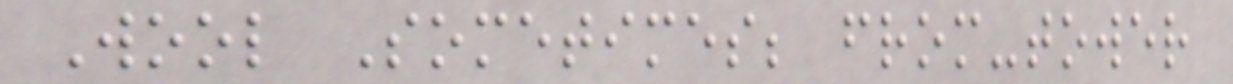Wool Sometimes; from-tower
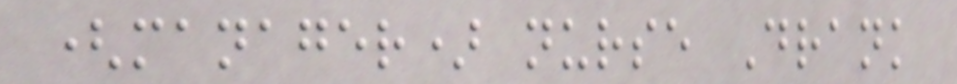(manager) nurse Drank
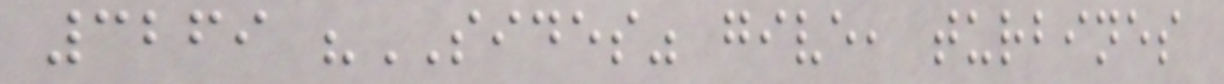3269 "SIDES" give, turbines
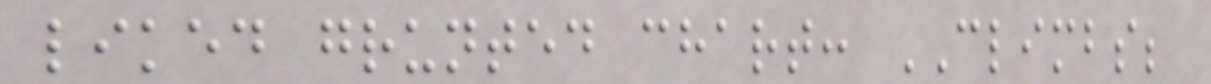liked grunted chart: CLIMBS;
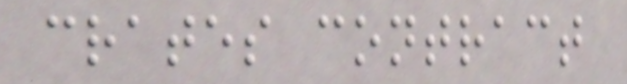crates contract
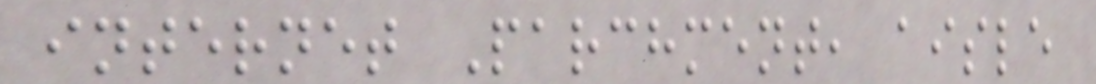internet Parchment, aisle
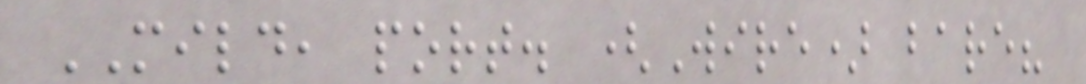MILD, port. (Wire) bare?
